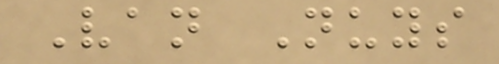Van Nuys
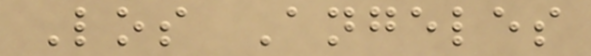Los Angeles
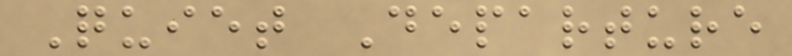Quiet Departure
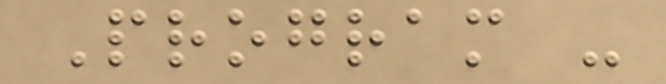Program -
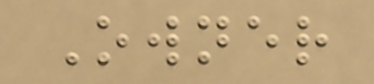Owner
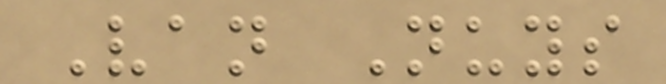Van Nuys
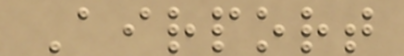Airport
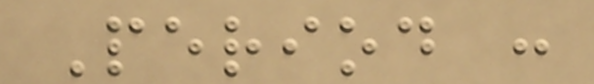Period :
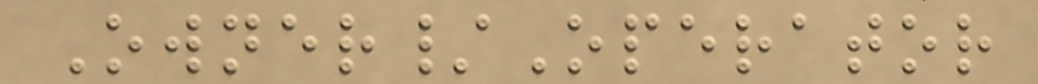Owner/Operator
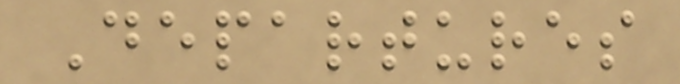Departures
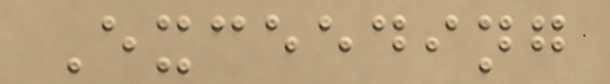Exceeding
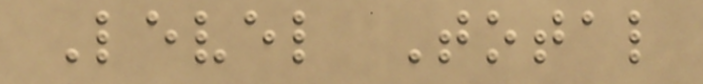Level Total
